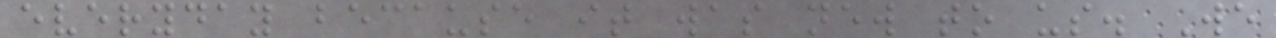everyday because it was new to us. We
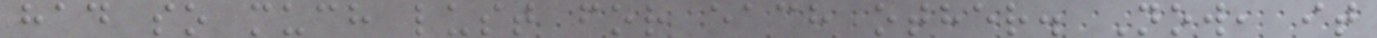had so much lust for each other. Now, it
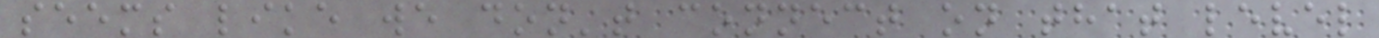seems like we don't connect on that level
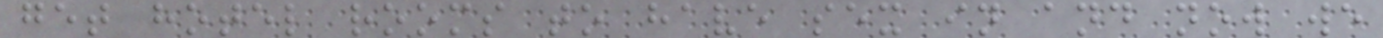get hotel rooms to have sex in and now we
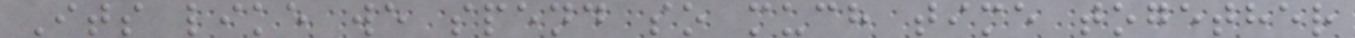Its like we spend so much time together
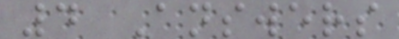4 Answers
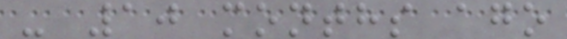- 10 months ago
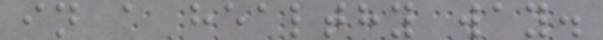in a healthy way.
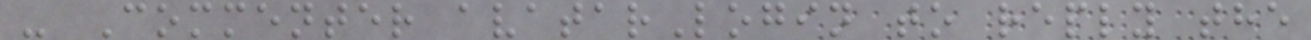- Commenter avatarLogin to reply the
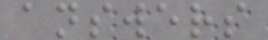answers
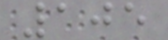105
